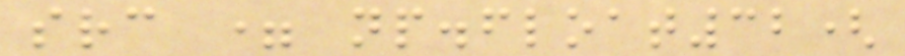src = np.float32(
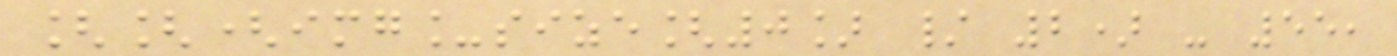[[(img_size[0] / 2) - 55,
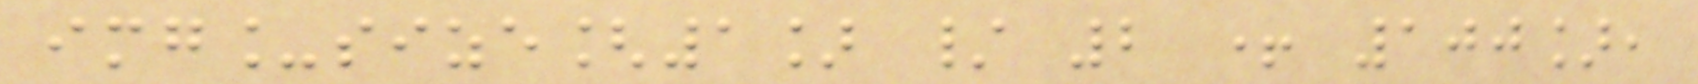img_size[1] / 2 + 100],
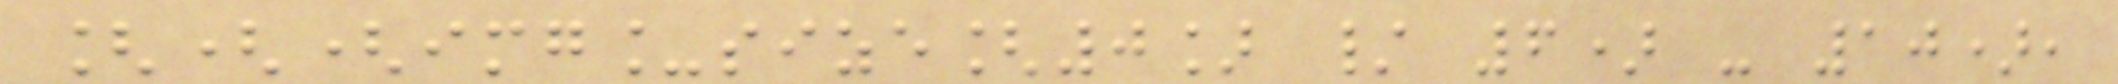[((img_size[0] / 6) - 10),
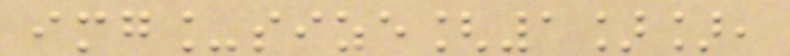img_size[1]],
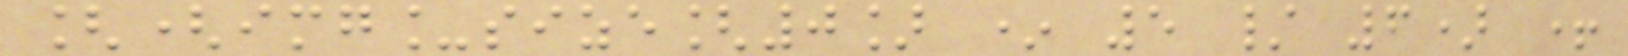[(img_size[0] * 5 / 6) +
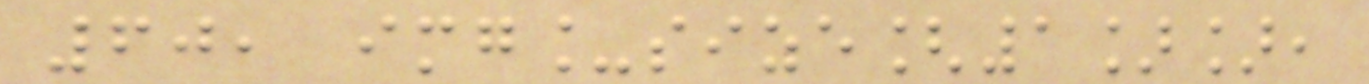60, img_size[1]],
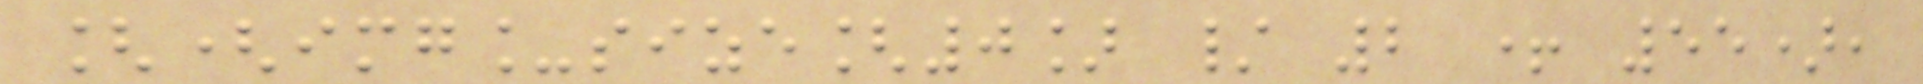[(img_size[0] / 2 + 55),
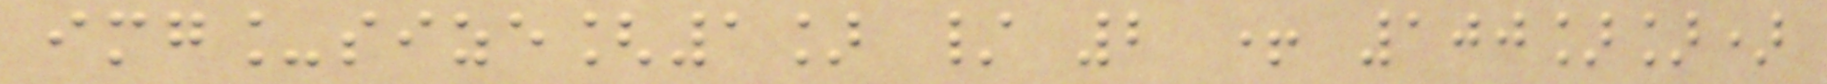img_size[1] / 2 + 100]])
